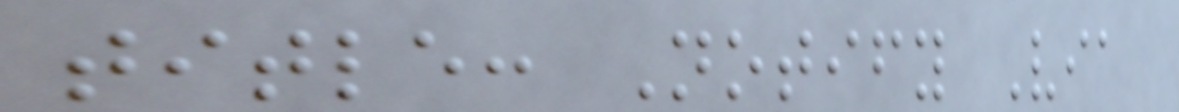title: Notify Via
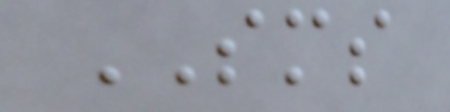SMS
